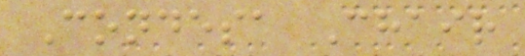Condesa Chair
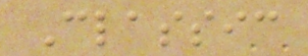Classic
